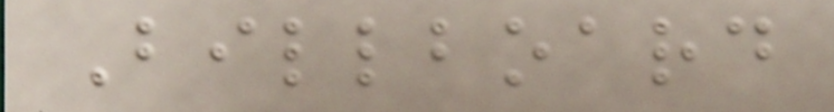Billboard
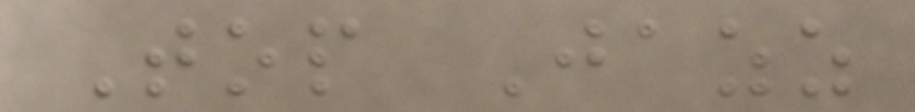Top Jazz
